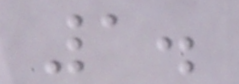1.
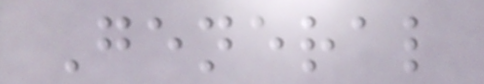General
